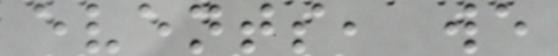events, we
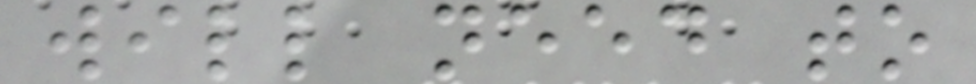will need to
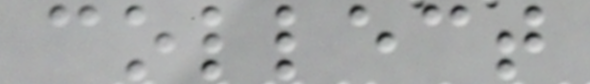collect
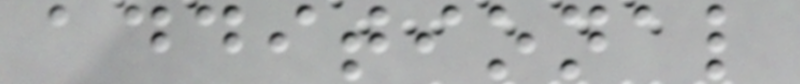additional
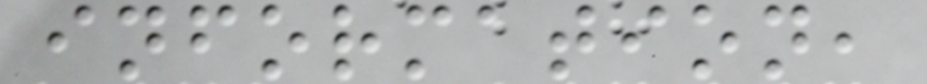information,
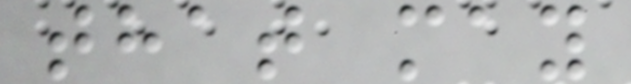that may
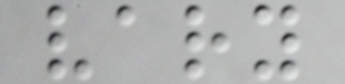vary
